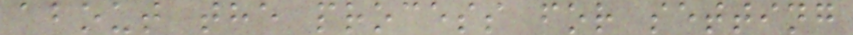about the process for setting
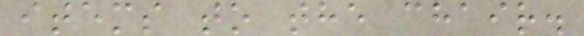items to the chair.
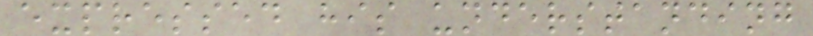expressed his understanding
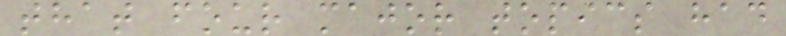that four major topics had
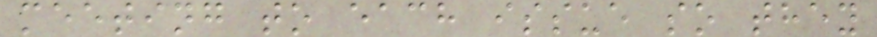meeting to each issue so they
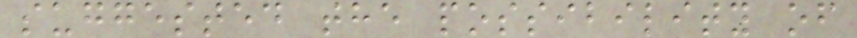suggested the possibility of
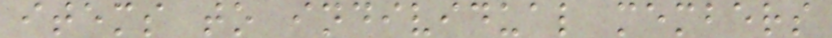items to individual members
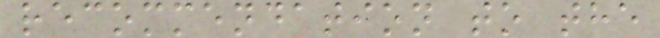recommendation to the
